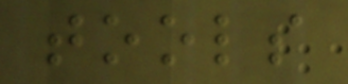tools
